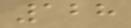128
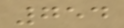754
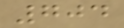704
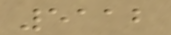5112
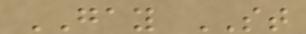GAY ST
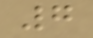7
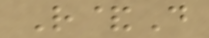R&D
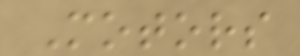Motors
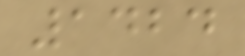1424
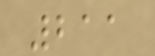211
